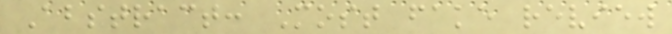Abstract: Most fake review
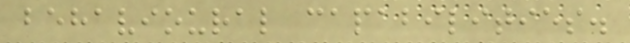behavioural capabilities.
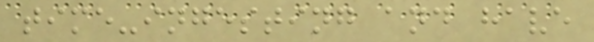time-ingesting and have
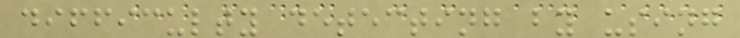difficulty detecting by using
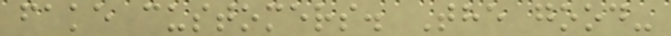fake customers. The good-
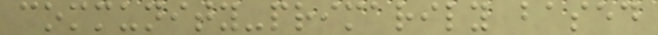community-primarily based
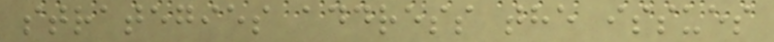strategies address the issues
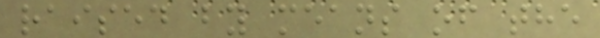raised by means of the
